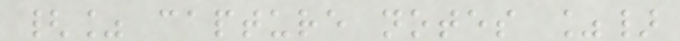{% capture notes %}
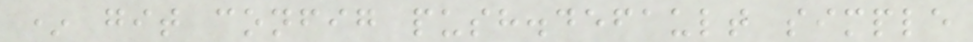* git config push.default simple
